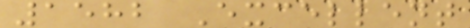1582 Excellent
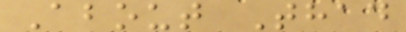About Thad
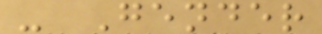- Gender
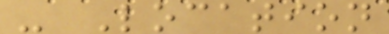- Location
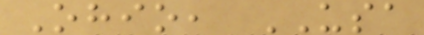Ohio, USA
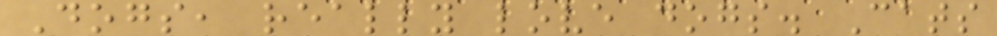Dogs, really love dogs. Cats
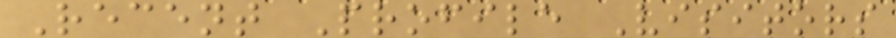Recent Profile Visitors
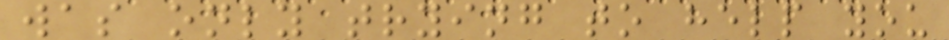was only trying to help you
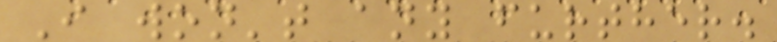I won't any further.
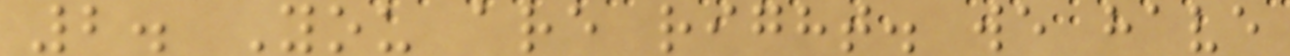2. You are right. we have
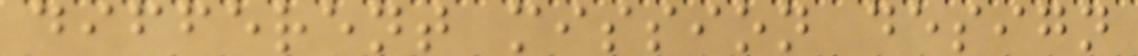different mission design
